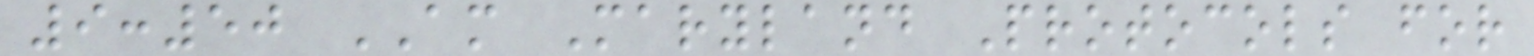9:50 AM Maryland Protocols for
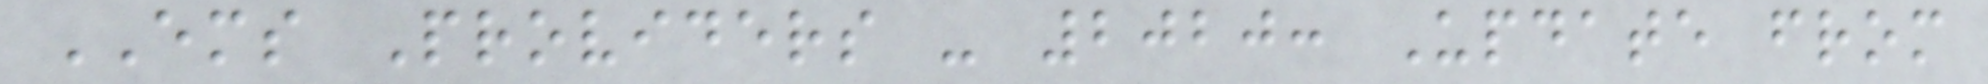EMS Providers - 2020: Update from
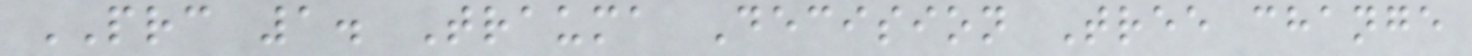PRC 1. Trauma Decision Tree change
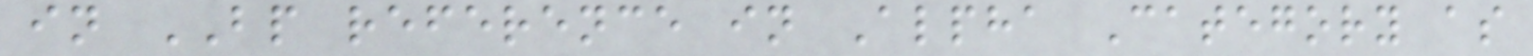in BP reference in Alpha Category as
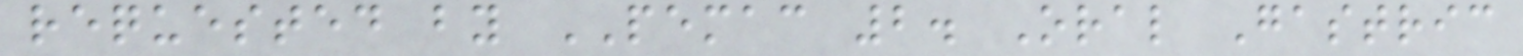requested by PEMAC 2. Oral Gastric
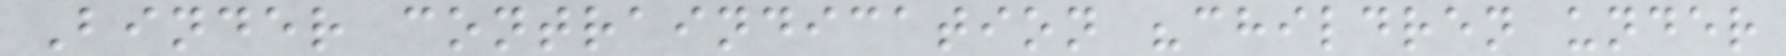Binder contraindication "children under
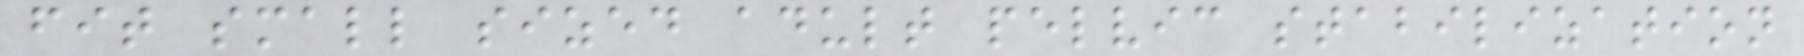fit small sized adult pelvic stabilization
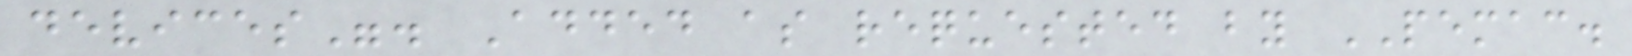devices". Added as requested by PEMAC.
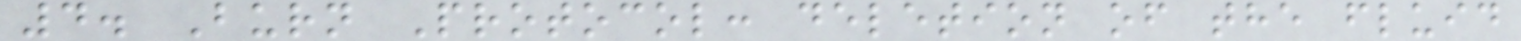4. Burn Protocol: deletion of the fluid
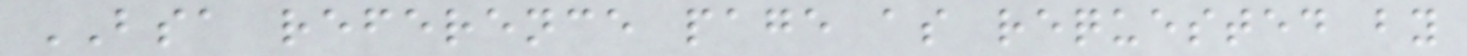BSA reference page as requested by
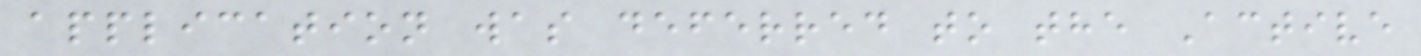application was deferred to the Active
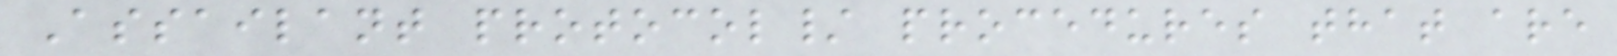Assailant protocol/ procedures that are
